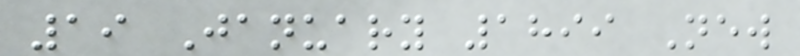19 January 1899 New
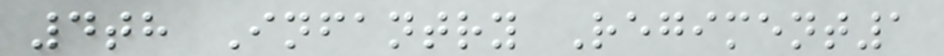4th Infantry Regiment1
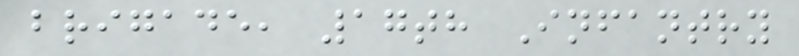brigade, 17th Infantry
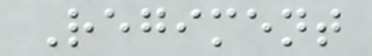Regiment
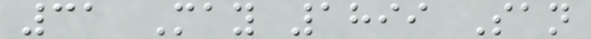31 May 1899 San
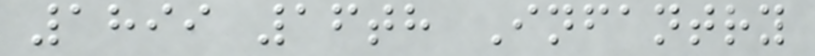1899 16th Infantry
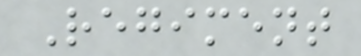Regiment
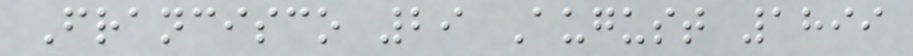Francisco 29 August 1899
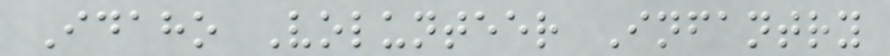Idaho Volunteer Infantry
